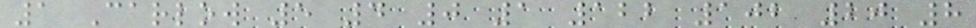1 Carlow 5 4 0 1 122 102 20 8
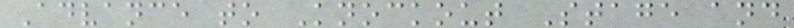Advance to Knockout Stage and
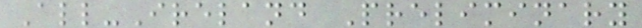All-Ireland Preliminary
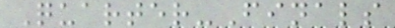Quarter-Finals
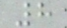8
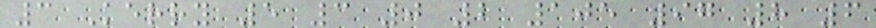3 Kerry 5 3 0 2 105 97 8 6
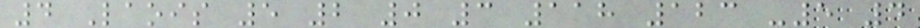4 Laois 5 2 0 3 118 123 -5 4
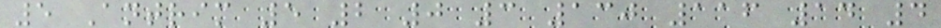5 Antrim 5 2 0 3 130 116 14 4
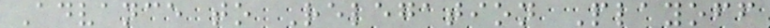Advance to Relegation Playoff
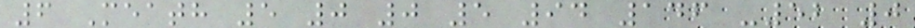6 Meath 5 0 0 5 94 146 -52 0
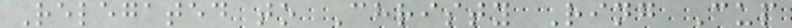Relegated to Christy Ring Cup
